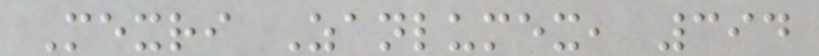Mexri Zanlumex, 394
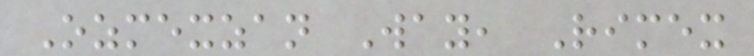Ozmexzan Way, Rimex
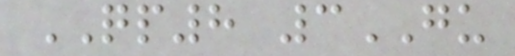QP8 3GU
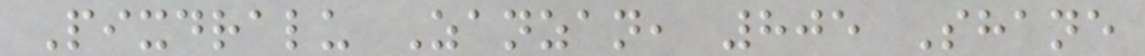Pixdralu Zanzan, 805 Shane
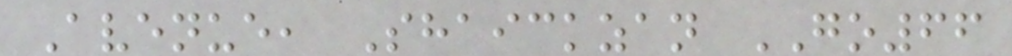Avenue, Shaickzan GO66
